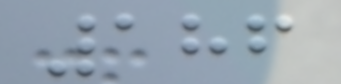186
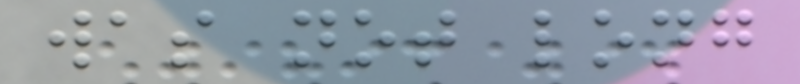was not long
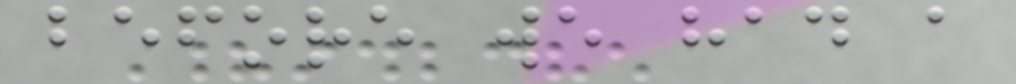before we had a
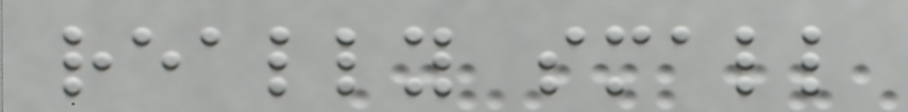really small
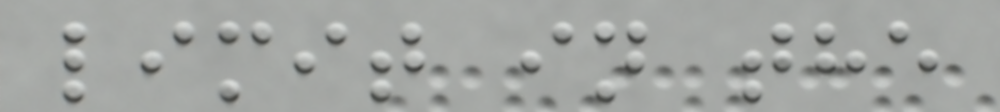limit in the
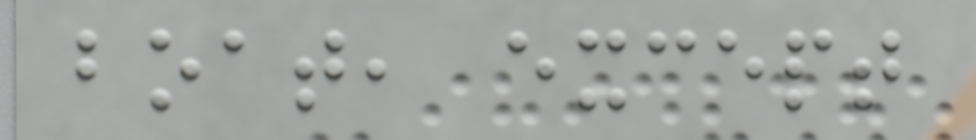boat, except
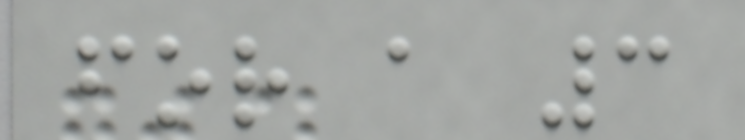for a 3
